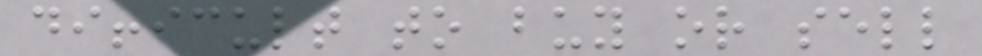difficult to buy or sell
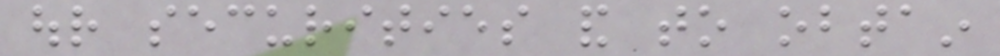our securities and to obtain
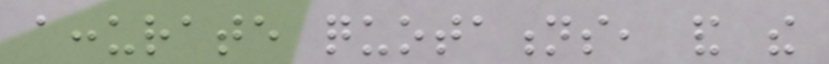accurate quotations, and the
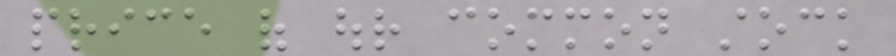price of our common stock
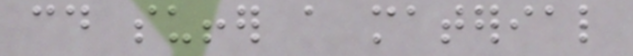could suffer a material
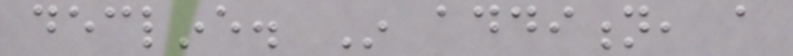decline. In addition, a
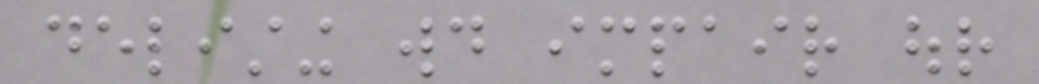delisting would impair our
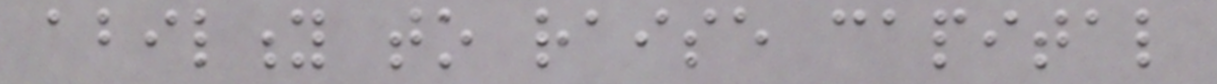ability to raise capital
